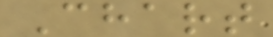Chart
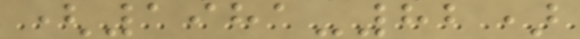(1981-82)
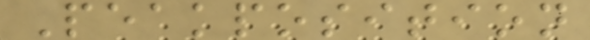Peakposition
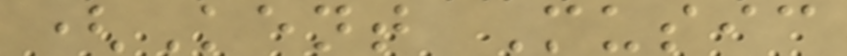(Kent Music
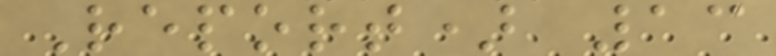Report) 13
